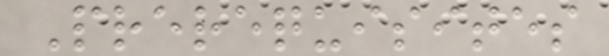Prerequisites
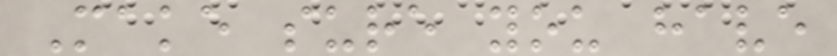Make sure you have
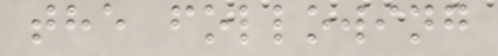the following
